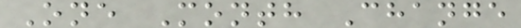One Month Change
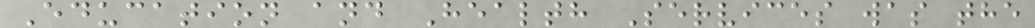Education and Health Services was the
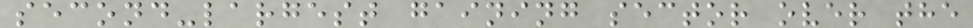second-largest gaining sector over the
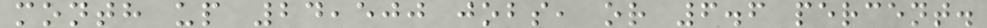month up 24,500 jobs, or 6.6 percent.
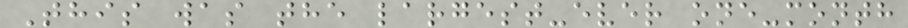This was the largest-ever one-month
